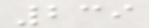239
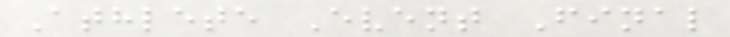Athlete Event Final
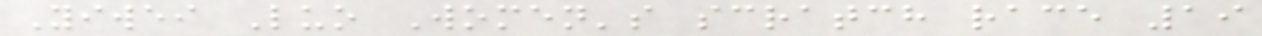Yiwei Luo Women's scratch race 19
